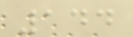144
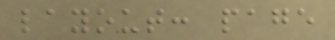layout: page
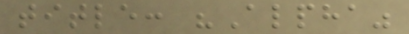title: "Alpha"
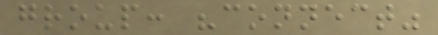group: "connect"
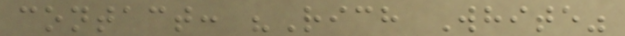contact: "Rich White"
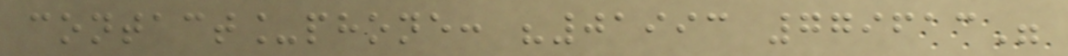contact_phone: "01993 779613"
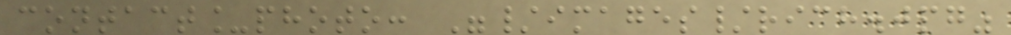contact_photo: "/images/rich.jpg"
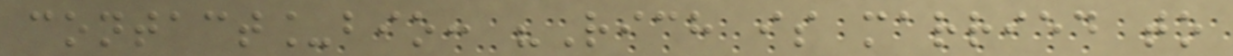contact_bio: "Rich is married to
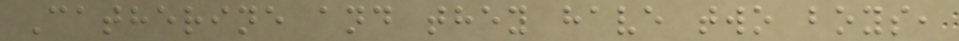Catherine and they have two boys,
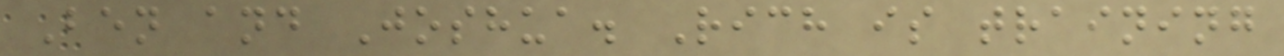Ben and Joshua. Rich is training
